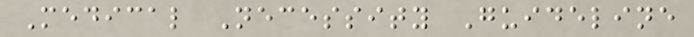Medical Necessity Guideline
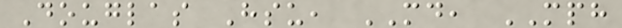Douglas Hsu, MD, MPH
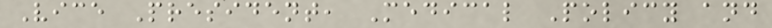Vice President, Medical Policy and
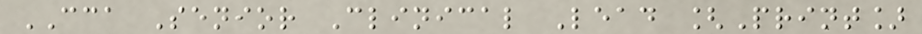CCA Senior Clinical Lead [Print]
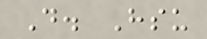D. Hsu
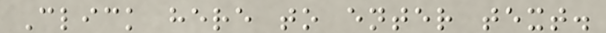Click here to enter text.
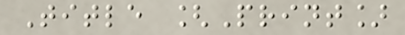Title [Print]
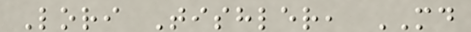Lori Tishler, MD
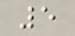5
